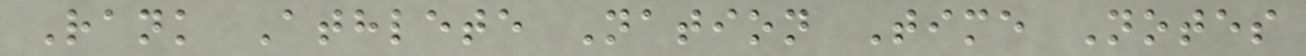Rank Athlete Nation Time Notes
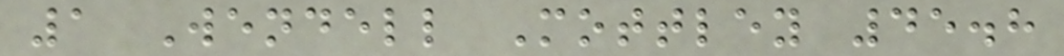1 Wendell Mottley 45.8
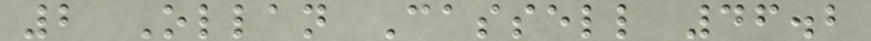2 Ollan Cassell 46.2
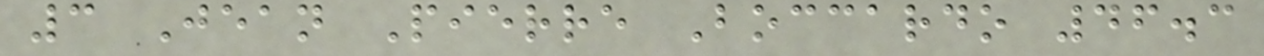3 Jean Pierre Boccardo 46.3
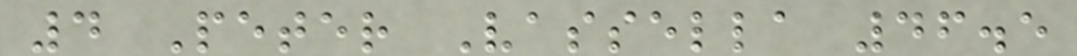4 Peter Vassella 46.5
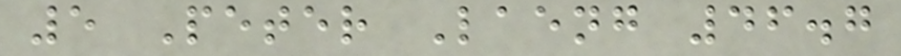5 Peter Laeng 46.7
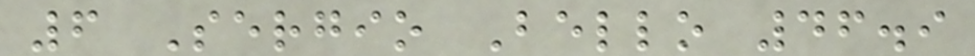6 Sergio Bello 46.9
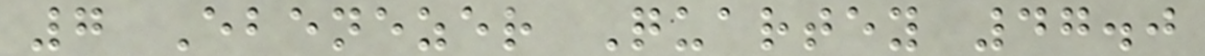7 Ebenezer Quartey 47.0
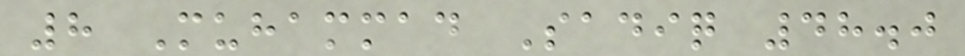8 Muhammad Sadiq 48.0
